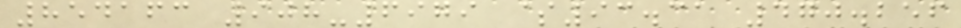854163 908-6979 $93.31 470.256
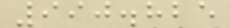990.825
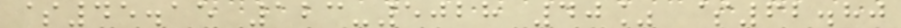$45.15 123-5028 40% $62.80
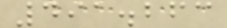491.263
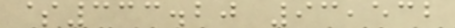$333.20 93,532
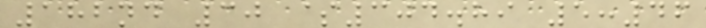182nd 30 $304.89 5:46
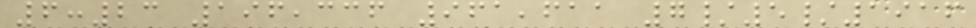6:23 196,336 961,611 7/5/1916
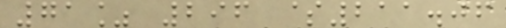71% 296 $211.06
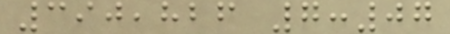390,826 7:07
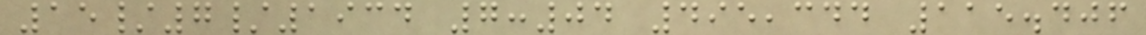15/7/1934 7:04 495,344 115.406
